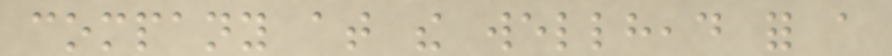company at the wellhead for a
